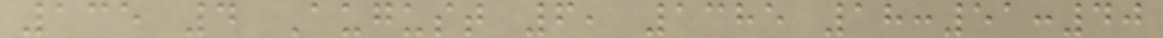135 4 August 6, 1385 18:51:40
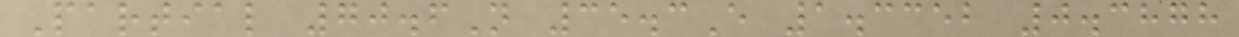Partial 70.6N 35.3E 1.3352 0.3878
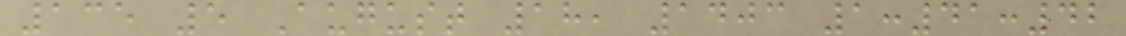135 5 August 18, 1403 1:41:42
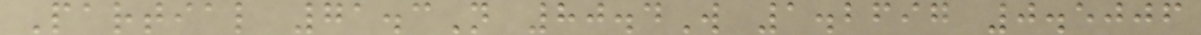Partial 71.3N 80.4W 1.2697 0.5006
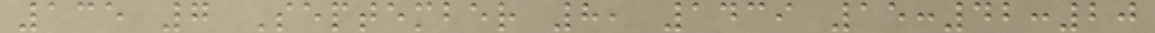135 7 September 8, 1439 15:42:20
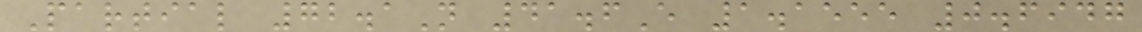Partial 72.1N 41.6E 1.1555 0.6947
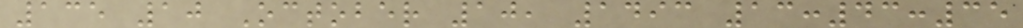135 10 October 10, 1493 13:43:35
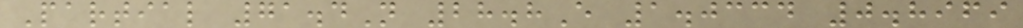Partial 71.4N 28.8E 1.0334 0.8969
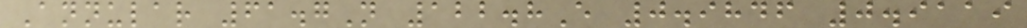Annular 61.7N 122.8E 0.9846 0.9119
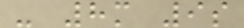- 8m 9s
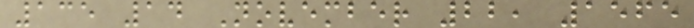135 14 November 22, 1565
